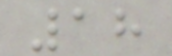18
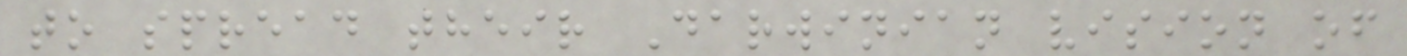to spread their Darwinian vision of
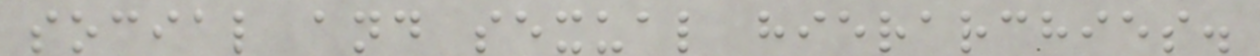social and sexual hierarchies.
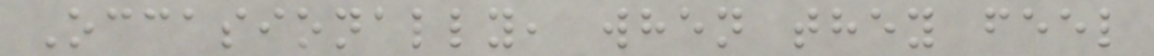Occasionally, when they feel
